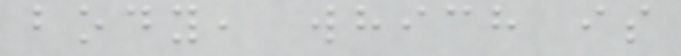body, which is
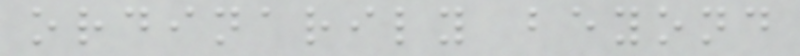ordinarily beyond
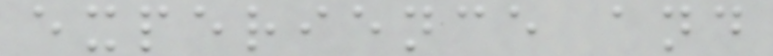experience and
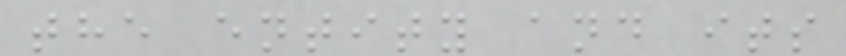the entity and its
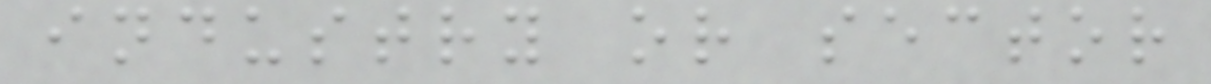industry or sector
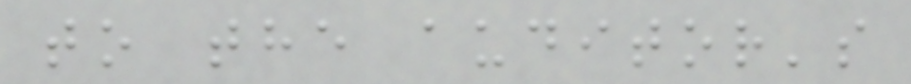to the auditor's
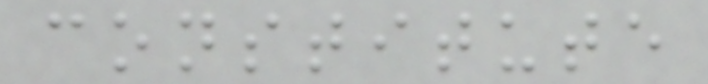constitute
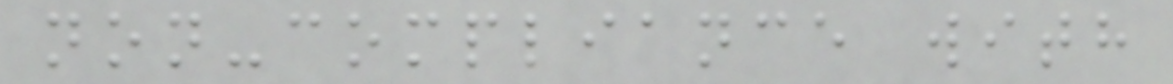non-compliance with
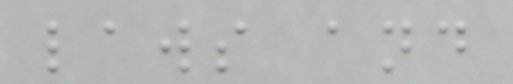laws and
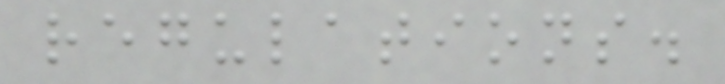regulations.
